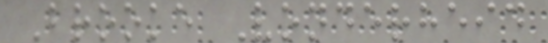Brooke Vonderheid
